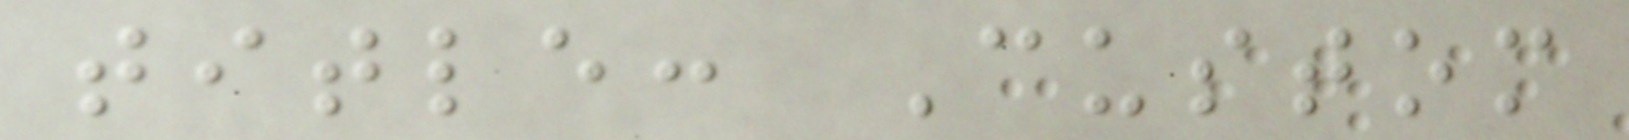title: Custom
